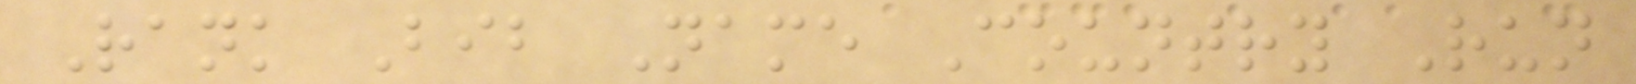Rank Bib Name Country Run
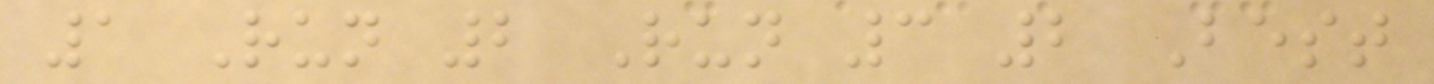1 Run 2 Run 3 2 Best
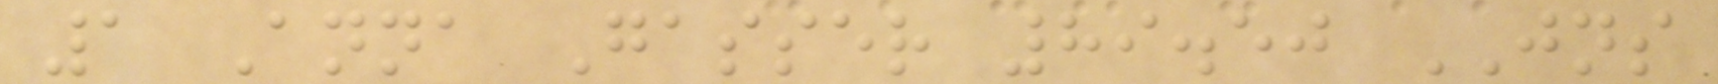1 Anna Gasser 89.50 JNS
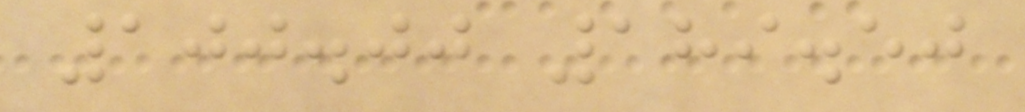100.00 189.50
